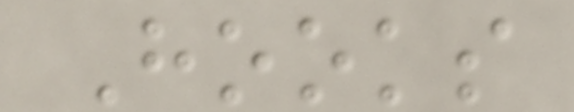Hooks
